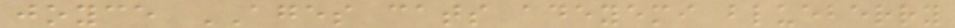joyce AGES cats adeyemi blueberry
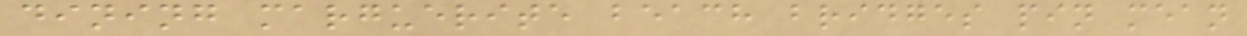dining marguerite beach bridges pin mean
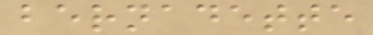bernadette
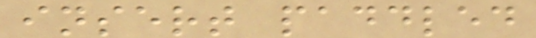insert paddled
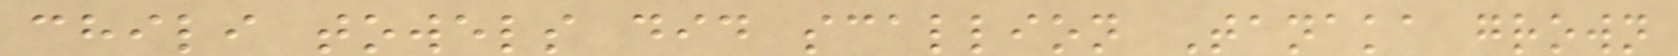chili towels did scallion Tanaka grown
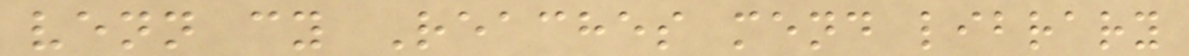venn cy Reaches mend library
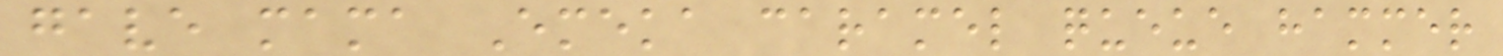gave mama Emeka caramel queue hammer
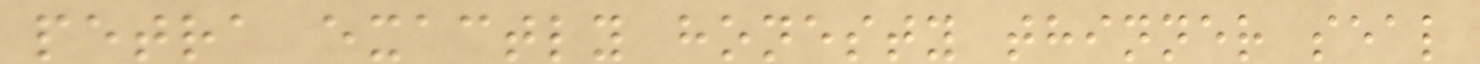petra exactly honesty thinner seal
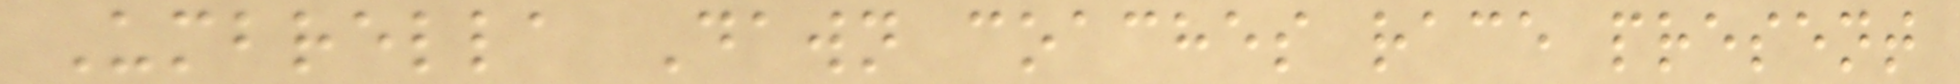Umbrella Dawn coaches race present
